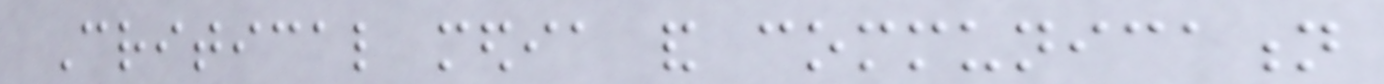Critical media and communication
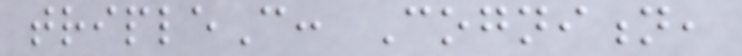tripleC: Cognition,
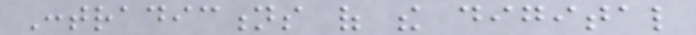Contradictions of the digital
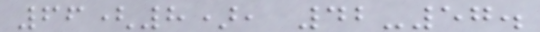66(8), 42-57.
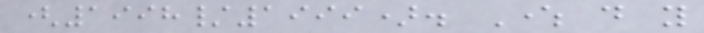(1998/1999). Where do you
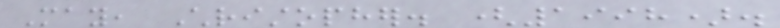May, Christopher. (1998).
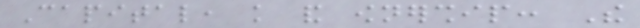Capital, knowledge and ownership: The
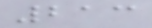213
